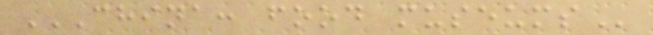CHINA: FOOD MUSEUMS
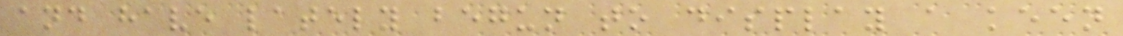and have lately begun to display a keen
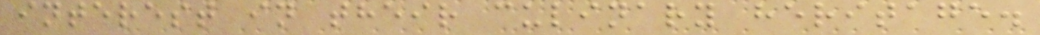interest in their culinary heritage.
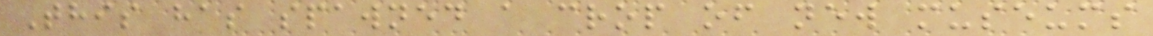This has spawned a crop of new museums
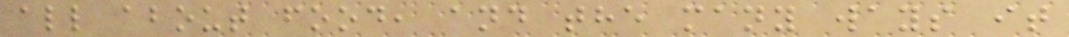all about food, and the many ways it
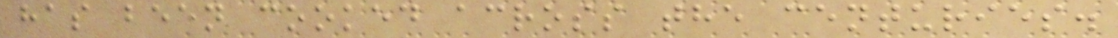has been cooked across the centuries.
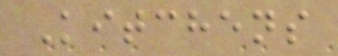Kitchens
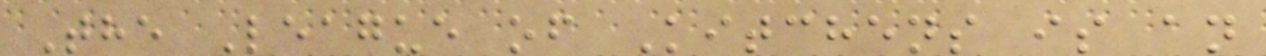The League of Kitchens is an
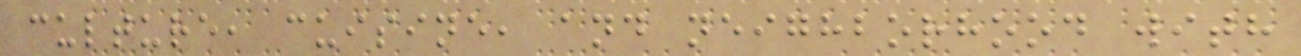culture, cuisine, and neighborhood with
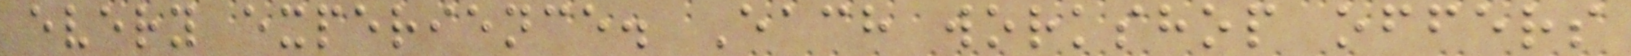every experience. Each workshop offers
